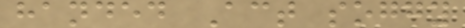handed Act soggy
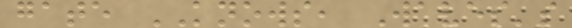gate KNOWS, Waves's
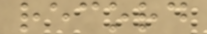record
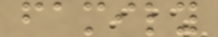family
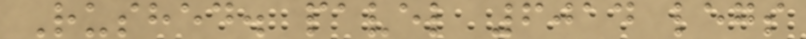Rushed. pavel 6014 legs
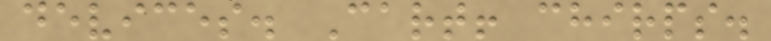devices. Cart! chirps.
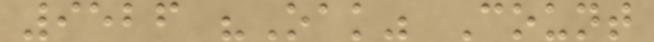9526 "Oak" Count
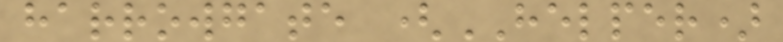harrowgate (HELPER)
